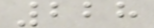228
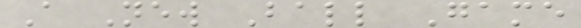A New Ball Game
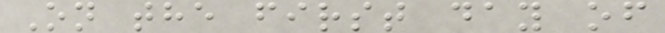On the first day of
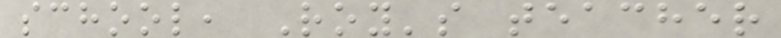school, Roy's teacher
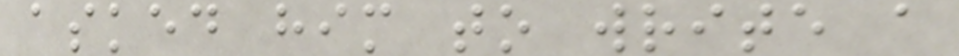asked him to write a
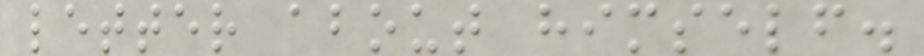letter about himself.
